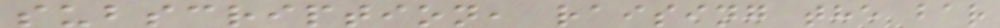subscription, raising the bar
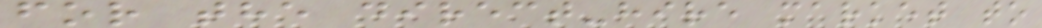for the direct-hire market to
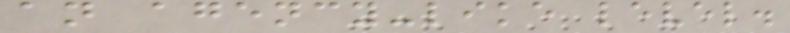an agency-like level.
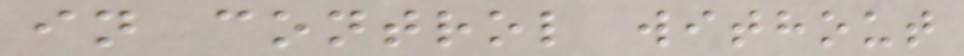in control without
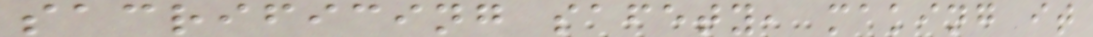sacrificing safety, making it
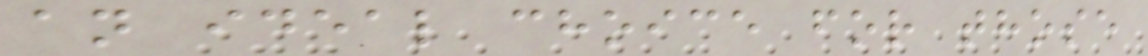an ideal choice for those
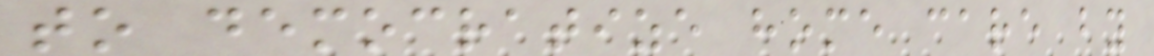to democratize home care by
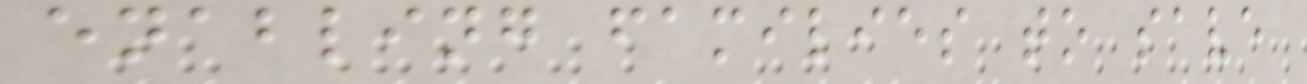enabling families to save
